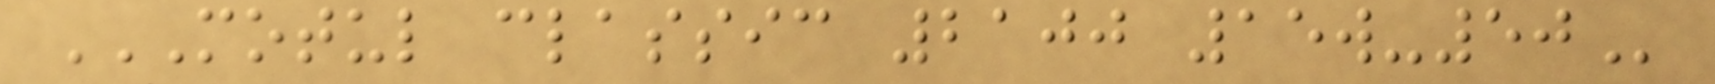MOTUL CLASSIC 2100 15W-50
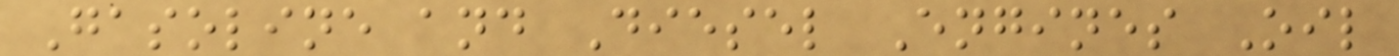Gasoline and Diesel Engines Oil
